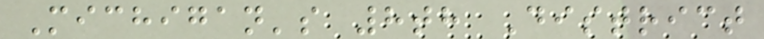Michigan's 8th District
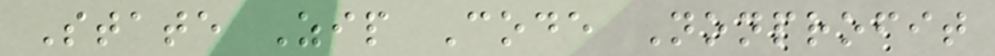State Zip Code Nonprofit
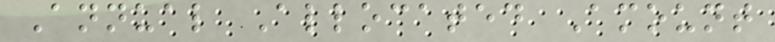Annual Allocated Amount
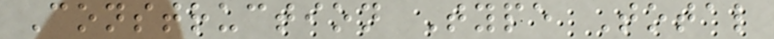Construction Type Total
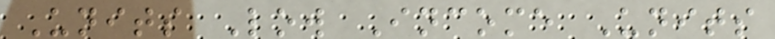Units Low Income Units
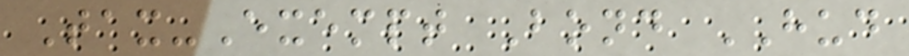Tax-Exempt Bond HUD
